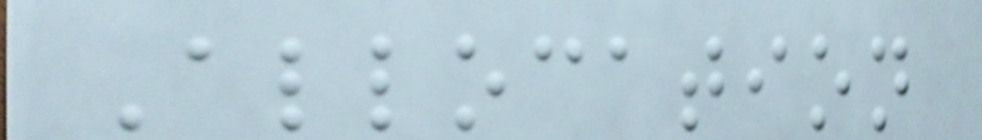Allocation
